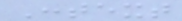Context
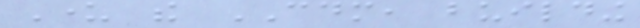Under the CDM, building
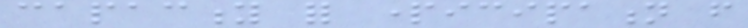capacity for participation from
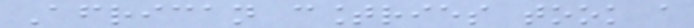African countries took a
